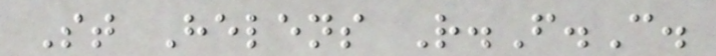St Helens R.F.C.
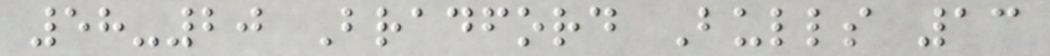58-20 Bradford Bulls 13
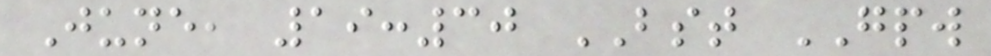June, 19:30 BST GPW
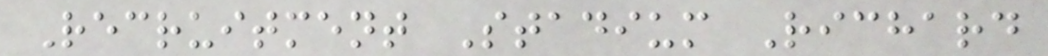Recruitment Stadium Richard
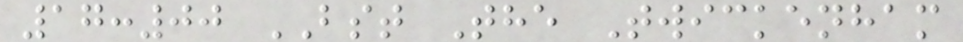17:00 BST The Twickenham
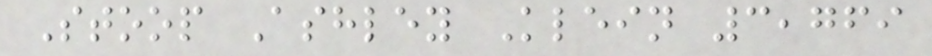Stoop Ashley Klein 3,769
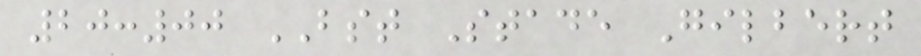20:00 BST Stade Gilbert
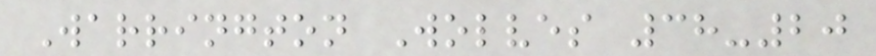Warrington Wolves 38-20
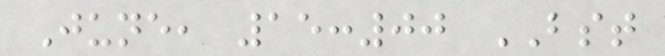June, 15:00 BST
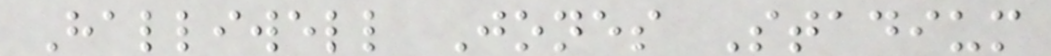Halliwell Jones Stadium
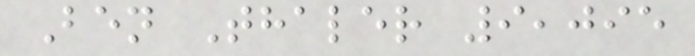Ben Thaler 9,095
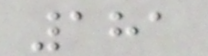181
